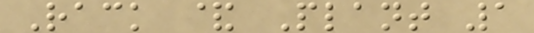Rack & Plant 1
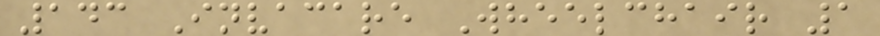143 Invacare Wheelchair 1
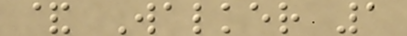& Walker 1
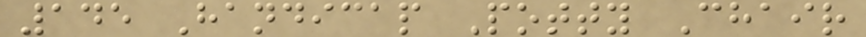145 Handicap Potty Chair
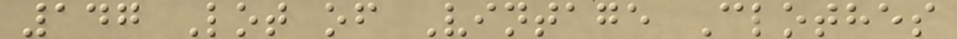147 Lot of Vintage Clothes
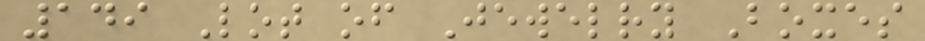149 Lot of Jewelry Boxes
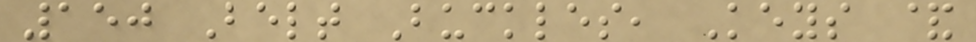150 Belt Buckles, Keys &
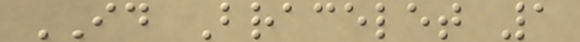ID Bracelet 1
